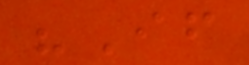"If
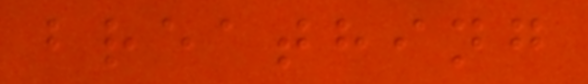breathing
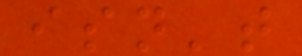isn't
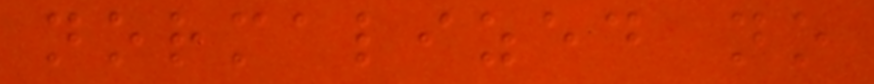normalized no
